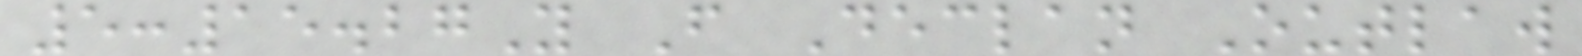5:15.27Y F Declan Outlaw
